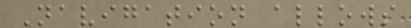Navigation allows
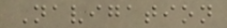Navigation
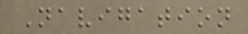Navigation
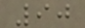90
